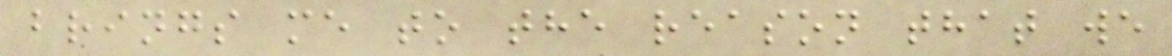brings me to the reason that we
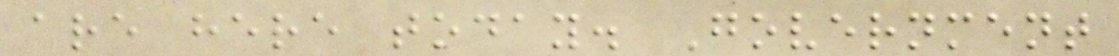are here today. Government
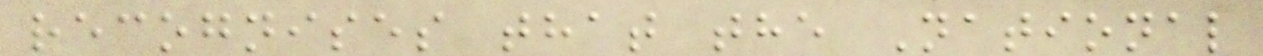recognises that the National
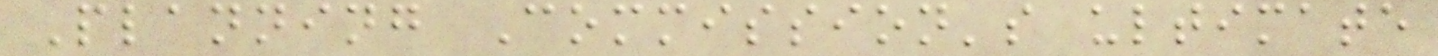Planning Commission's ultimate
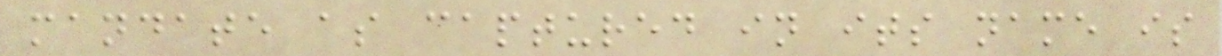mandate as captured in its name is
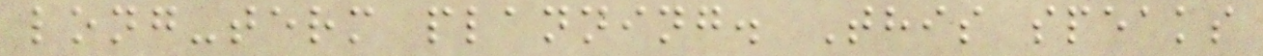long-term planning. This speaks
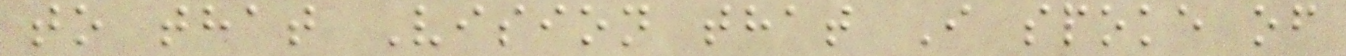to that Vision that I spoke of
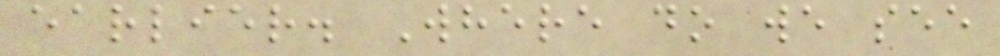earlier. Where do we see
